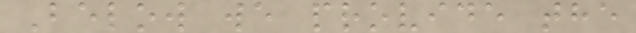Below we provide the
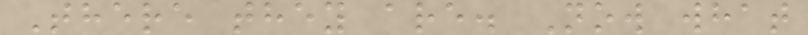There they are. Now what
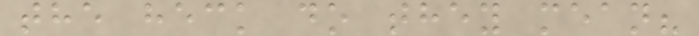the heck do they mean?
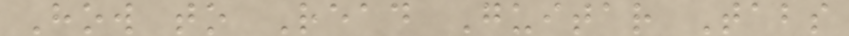How to Read Guitar Tabs
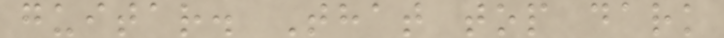guitar. That top dark
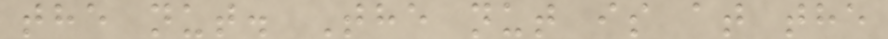the nut. The nut is at the
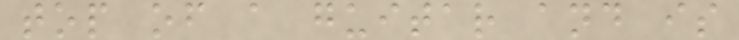top of a guitar and is
